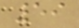59
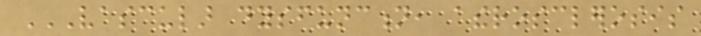VASCULAR DYSFUNCTION, ATHEROSCLEROSIS
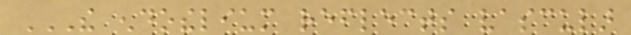THE ENDOTHELIUM REFLECTS VASCULAR
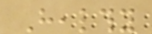Healthy
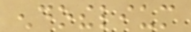endothelium
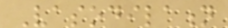Vasodilation
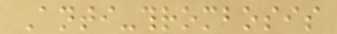Anti-thrombosis
